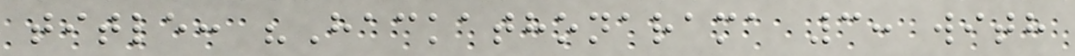title: "Hackathonarama 3: with
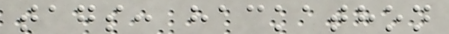tags: hackathon
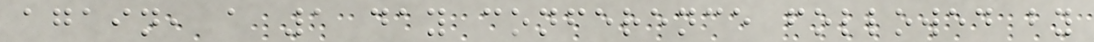again, a 1 day conference followed by
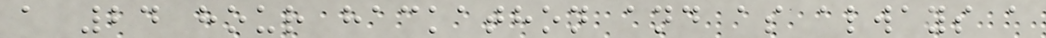a 24 hour hackathon and as always a
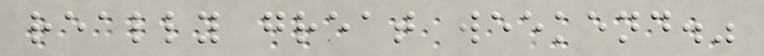really great weekend."
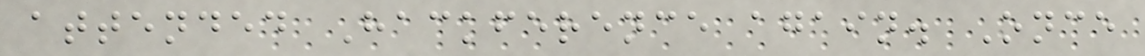attended Hackference again. Once
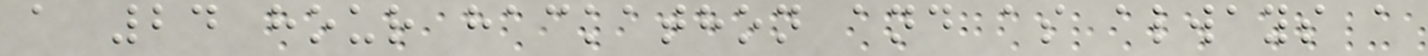a 24 hour hackathon and as always a
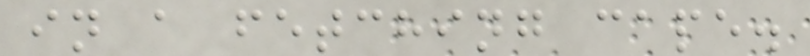in a fetching cape.
